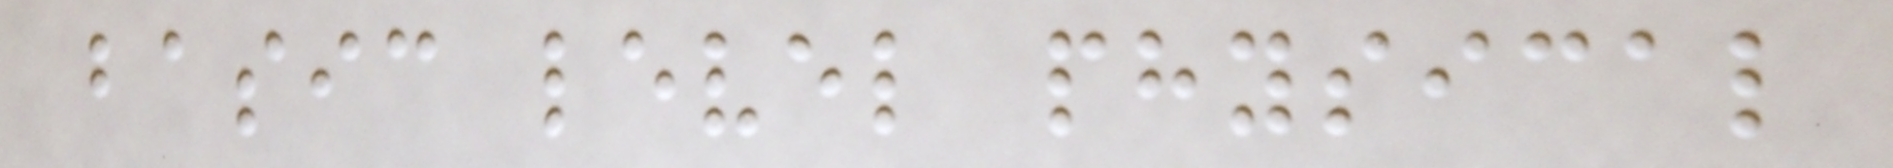basic level physical
